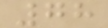78
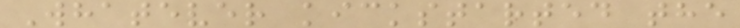Whatever kickstarted the
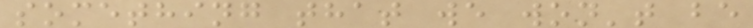something that we won't be
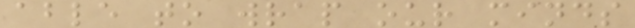able to wrap our minds
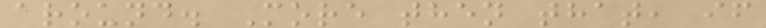around. More then that, if
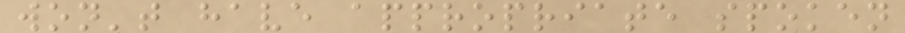won't have appropriate spoken
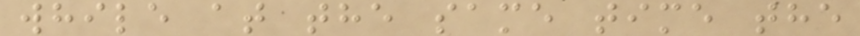while at the same time the
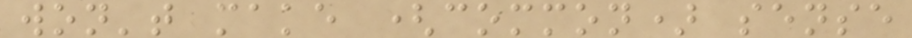won't make (common) sense
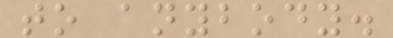to anybody.
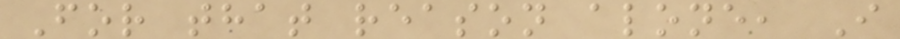For that reason alone, I
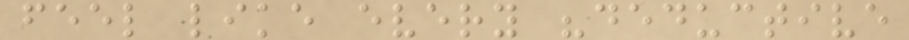feel like every "deductive
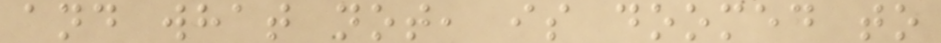and what not, is doomed to
